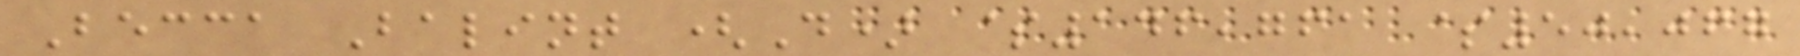Becca Balint (D) $146,761 $50,067
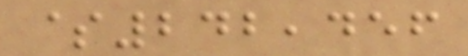$242,456
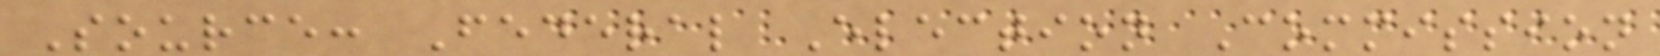Source: Federal Election Commission
